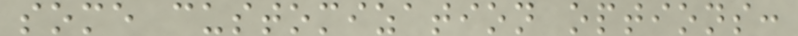some customization options:
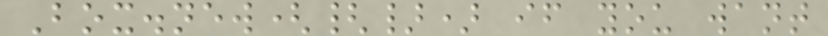Box.new({}) if you want
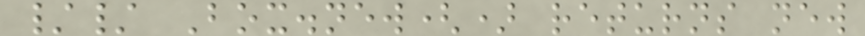// Box.new() returns new
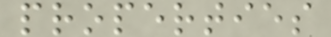properties
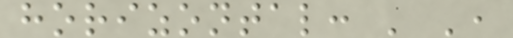horizontal: ' ',
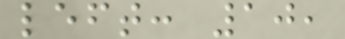left: 10,
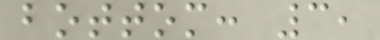bottom: 3,
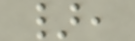},
